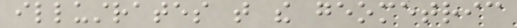illustrates that the geometric
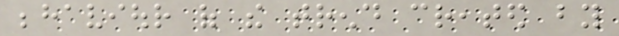behaviour of the trend created by
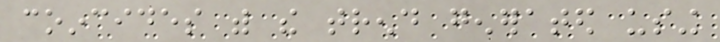coincides with the trend generated using
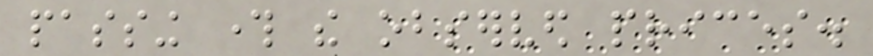passing through the observed prices.
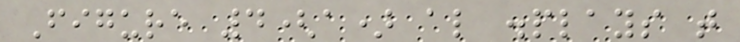Figure 4(a) also displays that
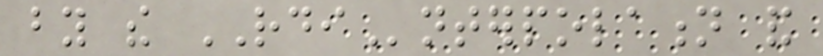by the RDInterpolation and
